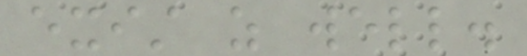exist as well.
